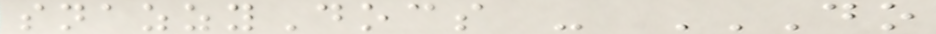snazzyDocs - DO
